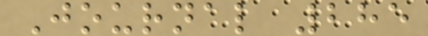Journal 285
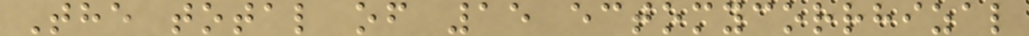The total of 15 ectomycorrhizal
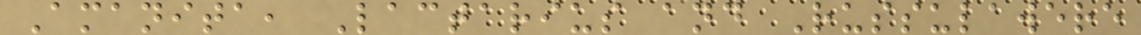Amanita, Lactarius and Russulawere
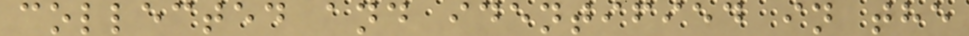collected and identified in the
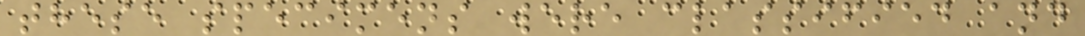these specimens were classified and
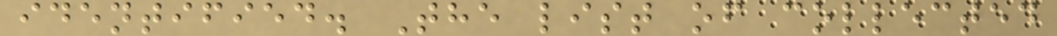identified. The list of collected
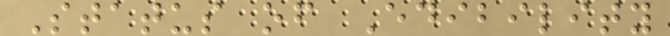Status of Edibility
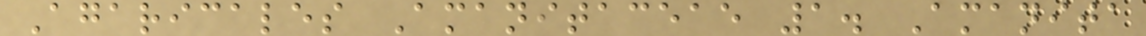Agaricales Amanitaceae 1. Amanita
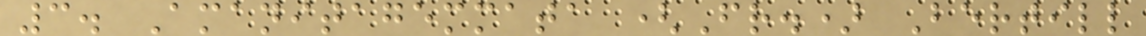3. Amanitagemmata (Fr.) Bertill
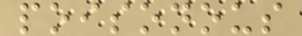poisonous
